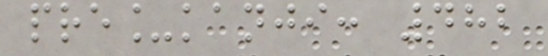pre_kanji: 482
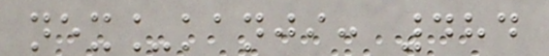nex_kanji: 484
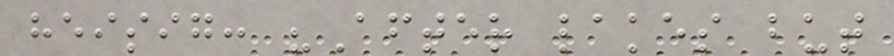heisig: "After lakes but
